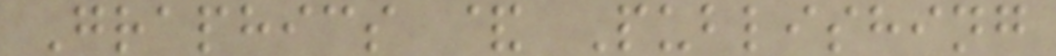Graphics & Publishing
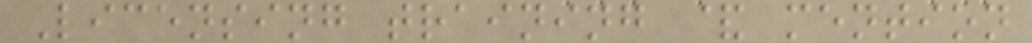Licensing training & mention
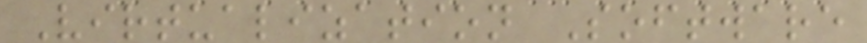Virtualization Software
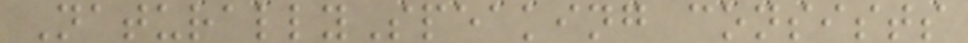NaturallySpeaking consists
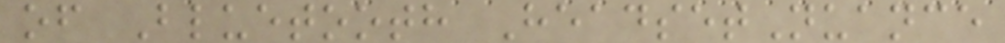of Bluetooth HeadsetNuance
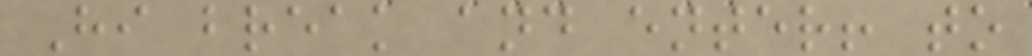Hi break and enter! to
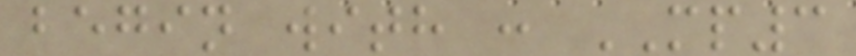begin with : MP3
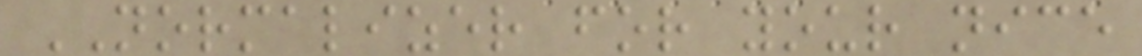NORMALIZER for your nice
